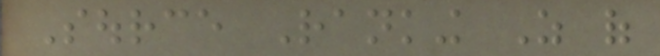Source Ranking As of
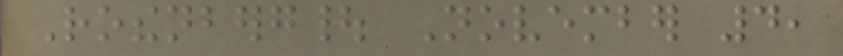Rothenberg| November 4,
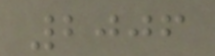2006
